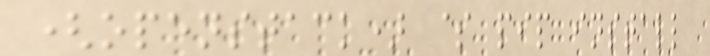(openstack) $ pip install
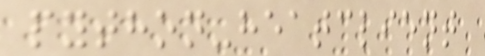python-heatclient
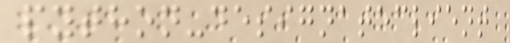python-designateclient
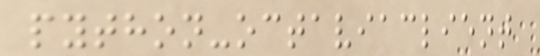python-octaviaclient
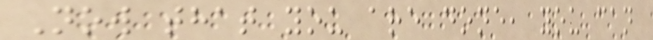Now that you are done, you can
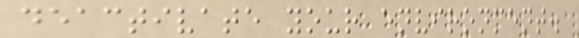deactivate your environment.
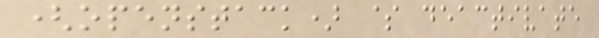(openstack) $ deactivate
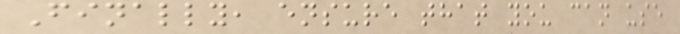Finally, ensure that you can use
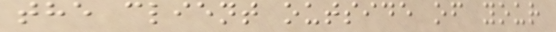the client outside of your
